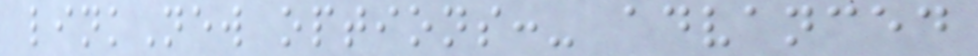linkNew options:- advanced
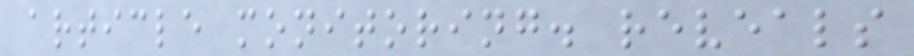article monitoring. reveals
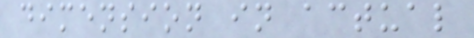dimension in actual
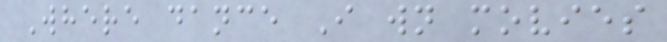Where dance I wn movies
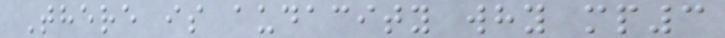There is audacity why mp3
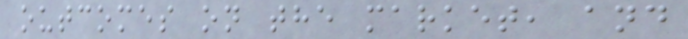outcomes on the market, and
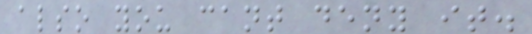also you cant deny it.
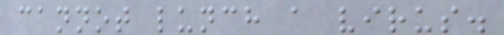cannot lunch a virus.
